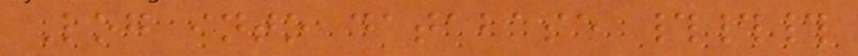Log into database ###
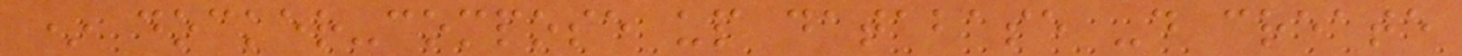* docker-compose up database -d create
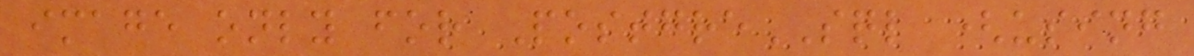image only for PostgreSQL (using
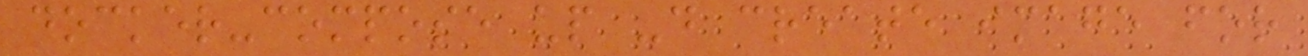docker-compose up -d create image for
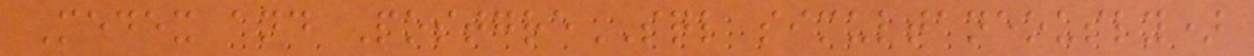Medex and PostgreSQL simultaneously)
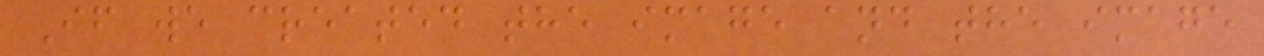If we created the image and the image
